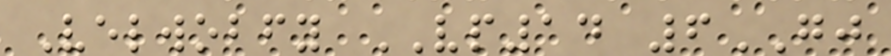Velwobfy VP14 6GJ
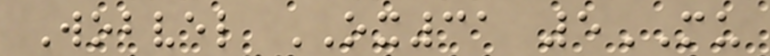Wobvel OX31 5MU
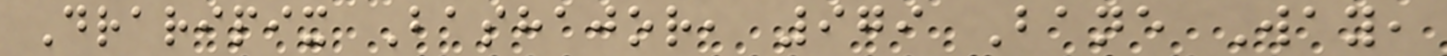Draripix Bashajor, 979 Bane Way,
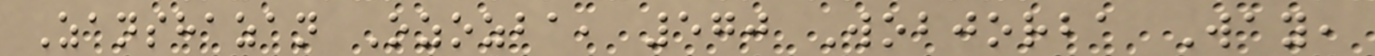Zanshazan Ozozba, 570 Wobjorba Way,
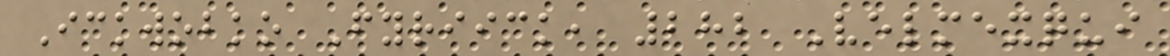Ickwobko Fyriick, 282 Velmexqui
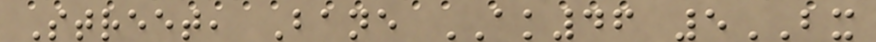Street, Bane AK46 5BX
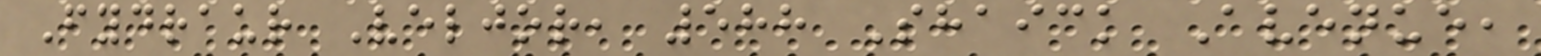Fydraur Veljor, 588 Shaick Avenue,
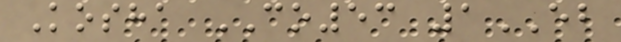Kosha CO53 1EB
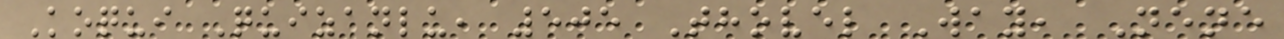Koqui Quizanlu, 505 Thovel Way, Nene
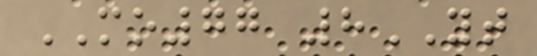MO77 8YT
